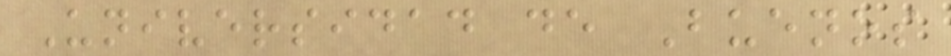Universidad de Buenos
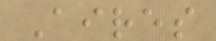Aires
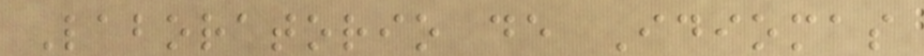Laboratorio de Idiomas
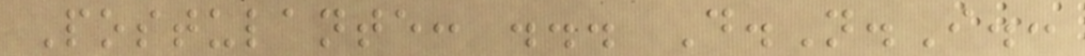Postulante: ... D.N.I.:
